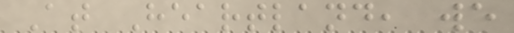At Heartland, we
